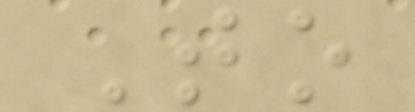To
